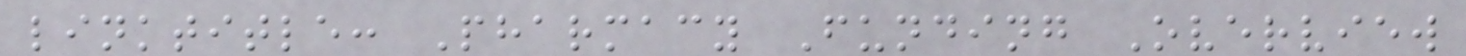linktitle: Pharmacy Funding Overview
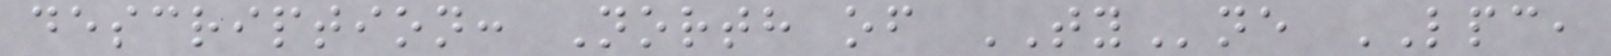description: North of TYne LPC,
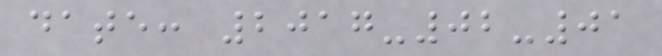date: 2017-02-01
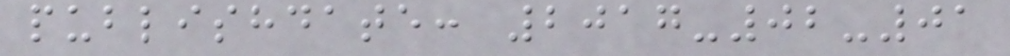publishdate: 2017-02-01
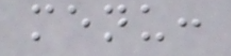menu:
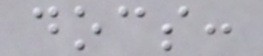docs:
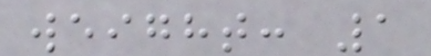weight: 1
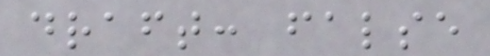draft: false
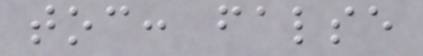toc: false
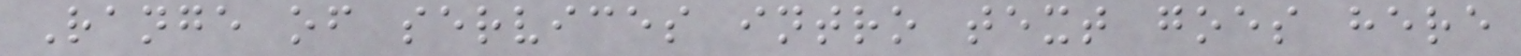Range of services intro text goes here
